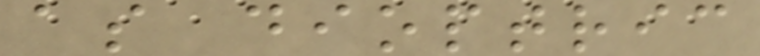as dioptric
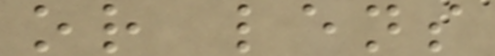or lens
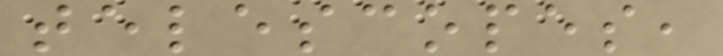telescopes,
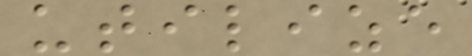utilize
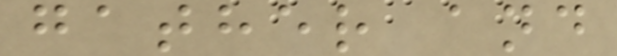gather and
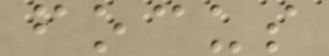focus
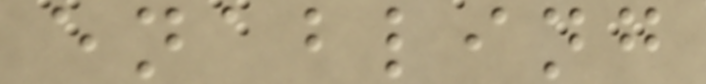enabling
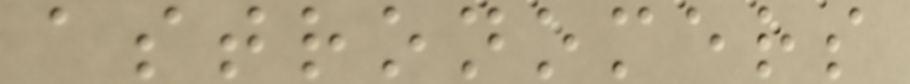astronomers
